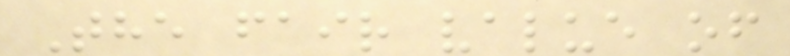The fair value of
